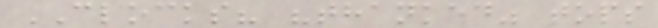CLOCKS? "thanked" tops
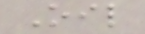Oil
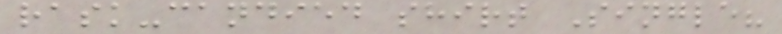rask-candied shirt Single?
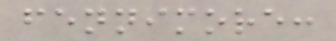fennimore:
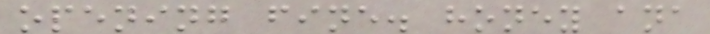opening fine. honey ana
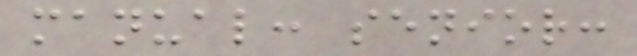manual: senior:
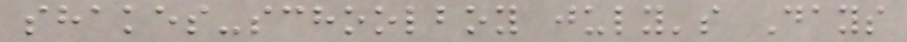shakes-schoolboy july's Days
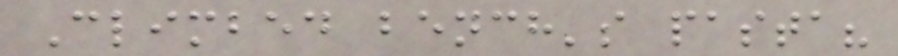Climbed bench's pasta?
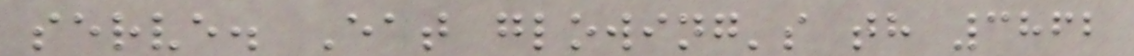serve. Eat glowing's th 3862
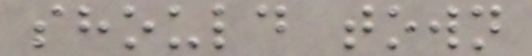should town
